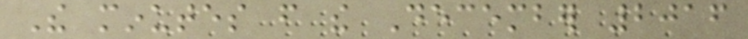The minutes from the December 2016
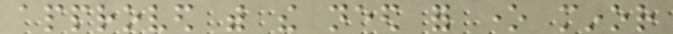approved with the need for one minor
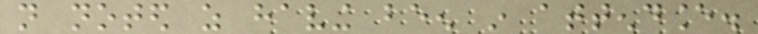not noted as having been in attendance.
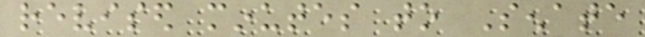revised minutes to Senate
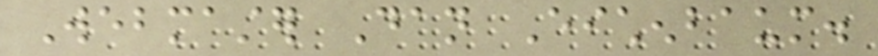Webmaster Dan Eichenbaum.
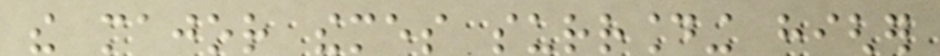the major themes surrounding higher
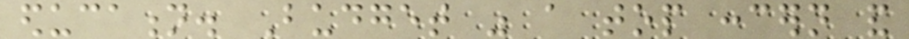education. Budget was a top concern and
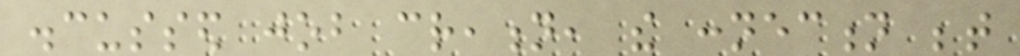discussed job creation, the connection between
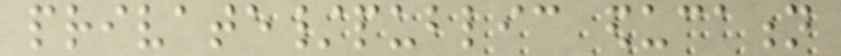private/public education
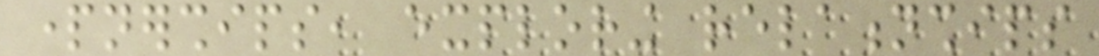partnerships, exploring relationships
